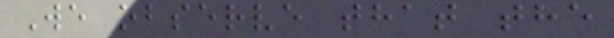We observe that the
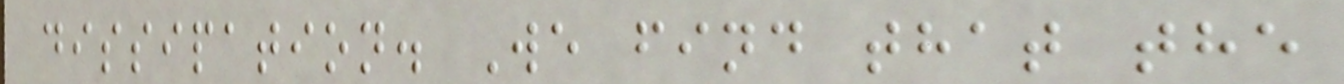dissipation. We find that the
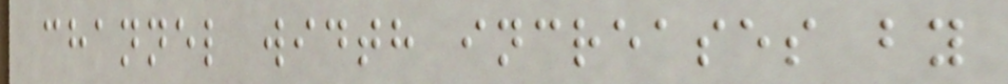channel width increases by
